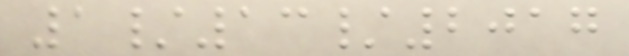1/13/2017
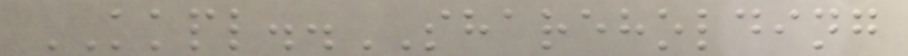KKPL..SHAREHOLDING
